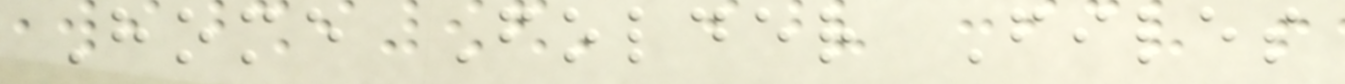Home Folder Files
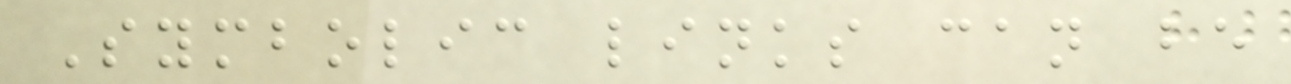Symbolic links can be
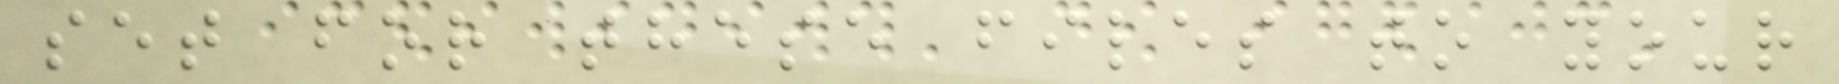set for these files to your
